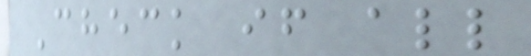Check if all
